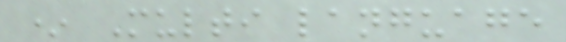* Multi language
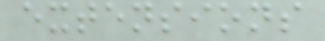extensions
